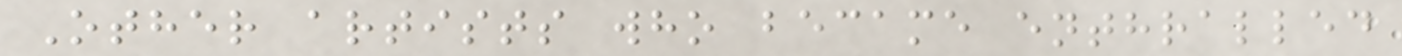Other artists who became enthralled
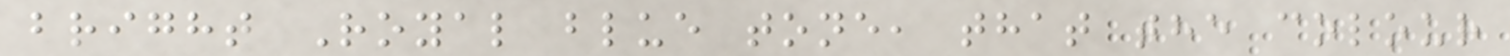bright Royal blue tone, that the colour
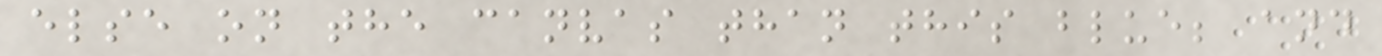else on the canvas than this blue; and
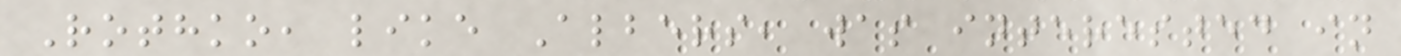Rothko, like Albers, was interested in
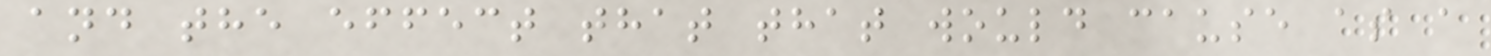and the effect that that would cause as a
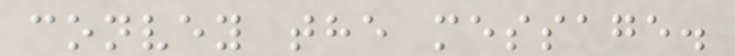convey the message.
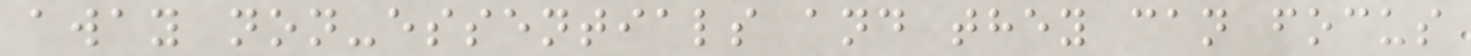away non-essentials and they can focus
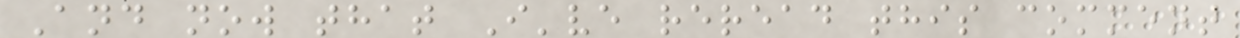And now that I've reread this comment
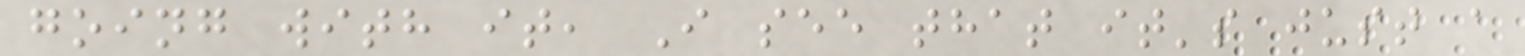going with it, I see that it's just a
